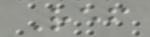Ref
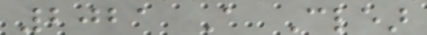2021 A Clear
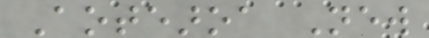Aotearoa New
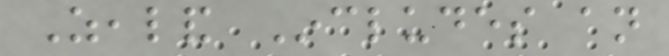Zealand Includes an
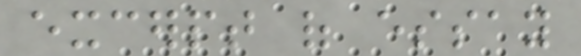excerpt of essay
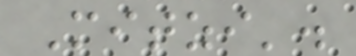Mitzi'.
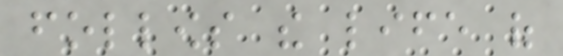follows the life of
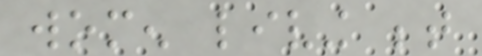women living between
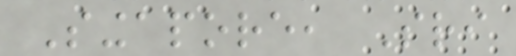Singapore, Sri
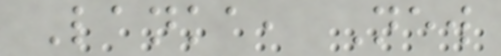Lanka, New
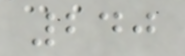240
